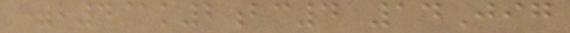=b4@k2bc4 14Jig
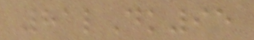81lDk95
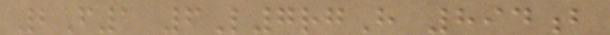2F1 6L7rgH 894b
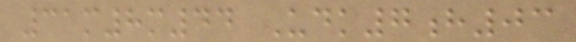31m8m44 Udk7h03
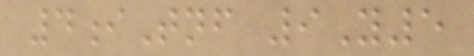4iTnf 9Y5
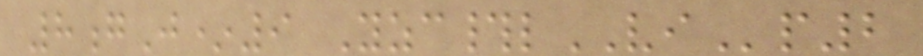8gJ*9 Yzc#lVIp2
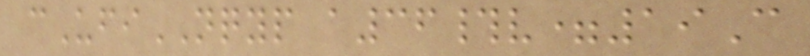cUfiNQYP a36#v=19C
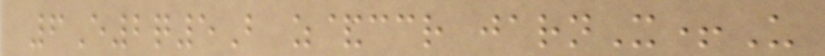6E2q5B z&ccr jarnX+U
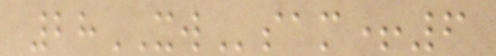28XWsam+6
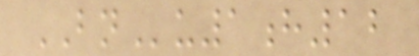BNu1h12
